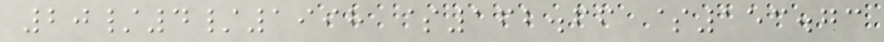20/4/1998 $162.66 $153.73
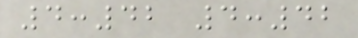4:42 4:42
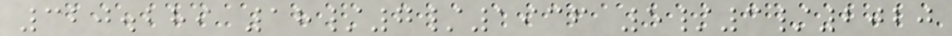320.289 18/7/1936 5/3/2020
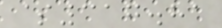$317.81
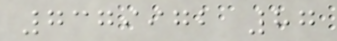7379972 87
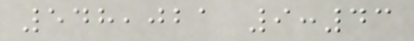548,021 9:43
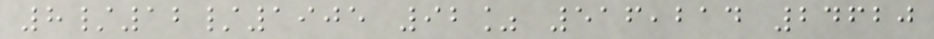8/12/1905 92% 516,214 24620
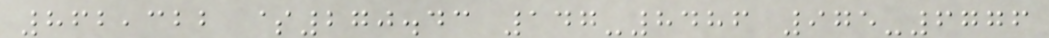862,322 $270.43 147-8486 975-6776
